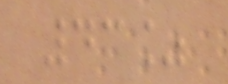43%
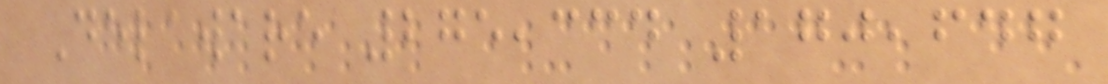Delaware 275,334 170,647
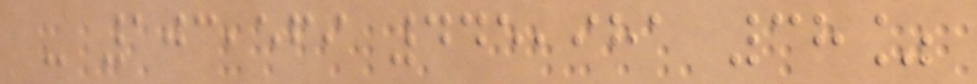- 103,569 445,981 38%
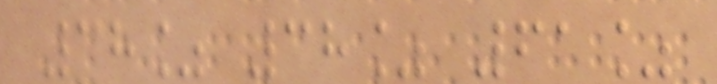38% 38% 61%
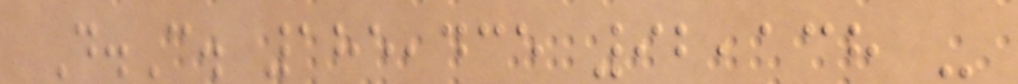D.C. 185,435 92,138 -
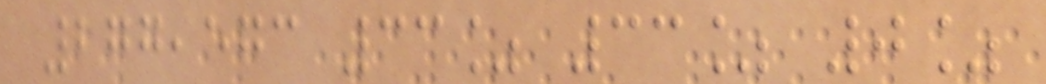277,573 33% 33% 0%
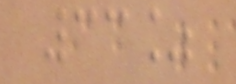33%
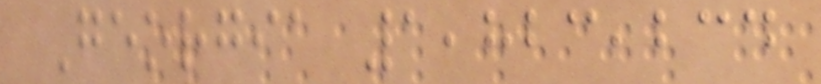Georgia 1,823,234
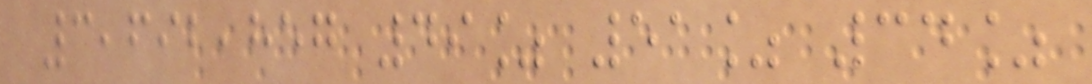3,692,857 49% 51% 34%
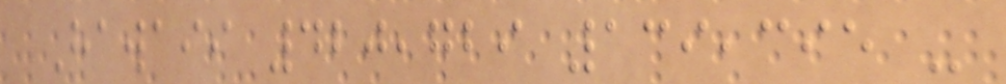Hawaii 420,729 139,395 -
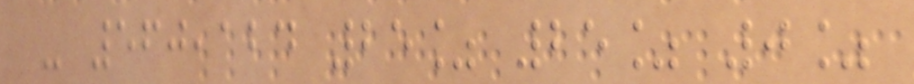- 560,124 25% 25% 0%
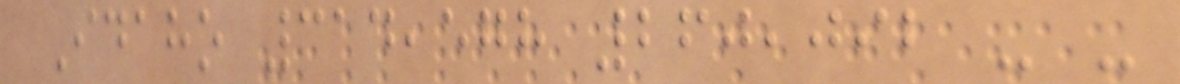Idaho 314,578 260,092 - -
